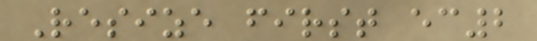Resize first ec2
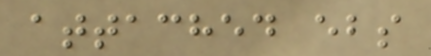attached ebs
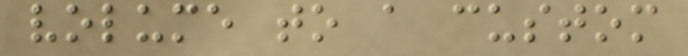volume to a custom
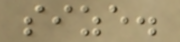size.
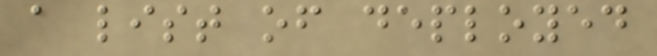a list of deployed
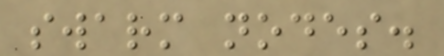swarm nodes.
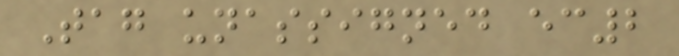Tag unassigned ec2
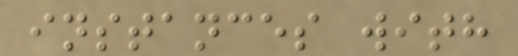instances with
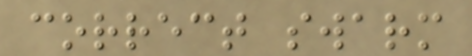correct swarm
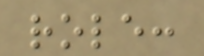role:
